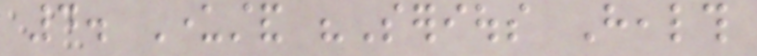4. Understand "Serious Health
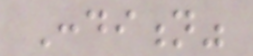Condition"
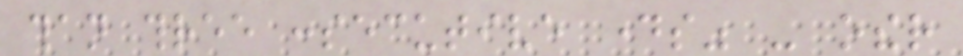than three consecutive days" - other
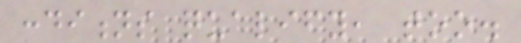conditions qualify, too.
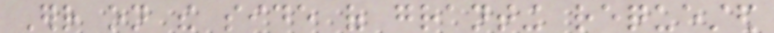Err on the side of granting requested
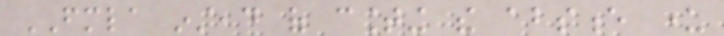FMLA instead of counting the absence under
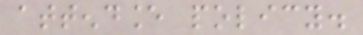attendance policy.
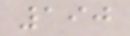190
